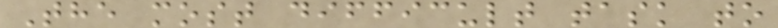The most difficult task to
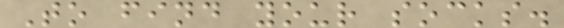To find your socks.
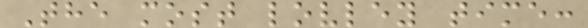The most lovley time:
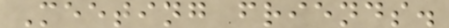Meeting friends.
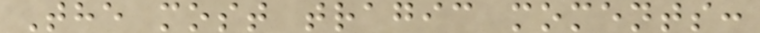The most tragic moments:
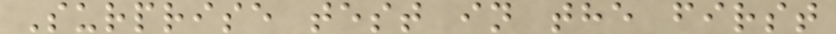Surprise test in the first
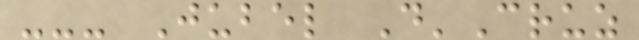--- Jubel D'Cruz
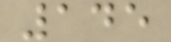145
